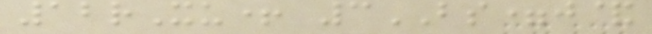12rXu+ 3BS=j&
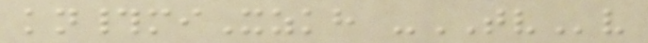kn#miXzkh -TVv
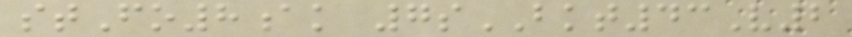stFo8ak 7sBKT43V2
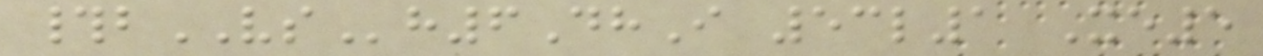#bVSh6DhI 53l1 Xe5
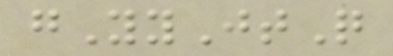gYyJtQ
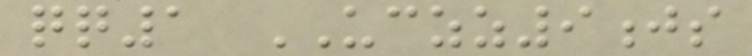qq1 UCZZ9js
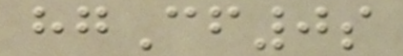hgCf0s
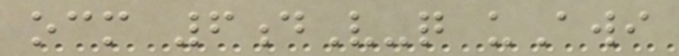ocm 6dV-q uAwi
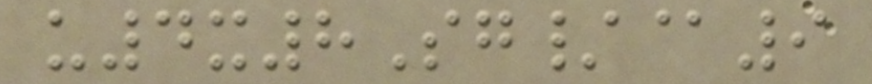u4x8Sg/@9
